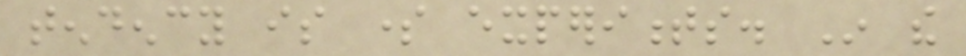tendency is some experiments. In the
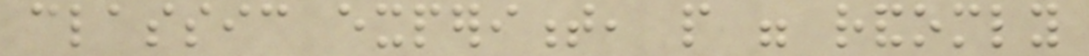classic experiment, people were randomly
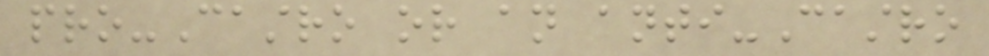pro-Castro or an anti-Castro
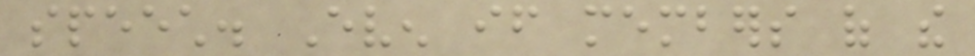speech. Even if members of the
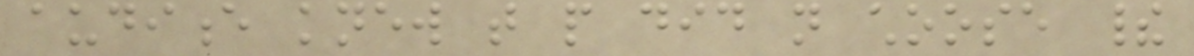audience knew that people did not choose their
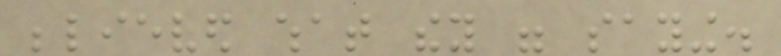believed what they were saying.
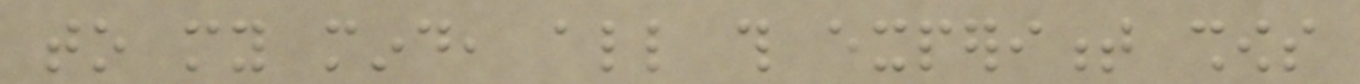to my mind, all this experiment shows
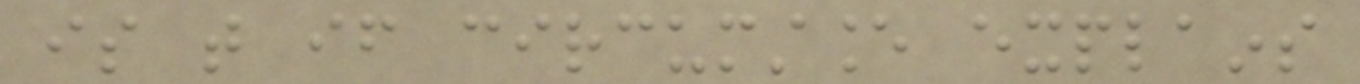is that if circumstance explains
